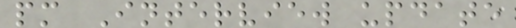pm Interview update
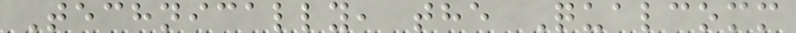Technically, the Qualcomm
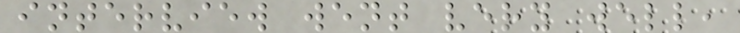interview went very well,
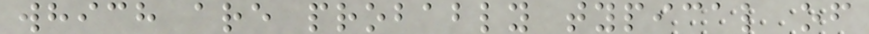which are probably typical of
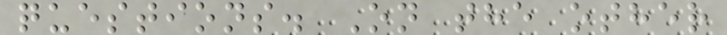questions. On the other
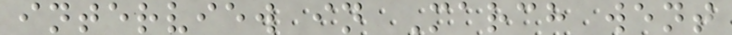interview in March went
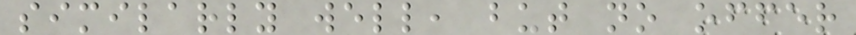similarly well, but no offer
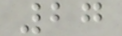27
